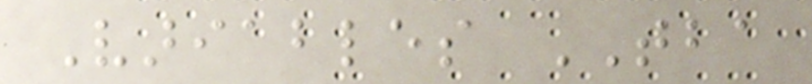Variables TBA
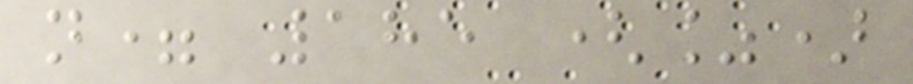n= 185 (%)
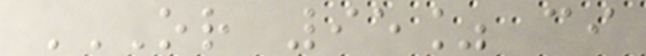OR 95% CI
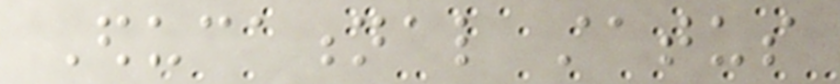Educational status
